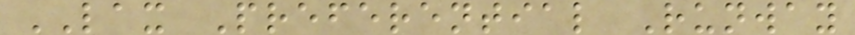LAX Preferential Runway
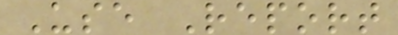Use Report
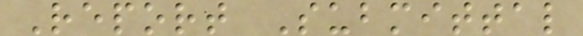Report Submittal
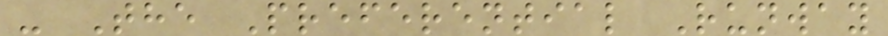- The Preferential Runway
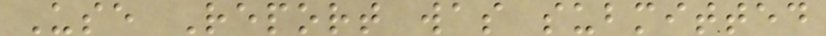Use Report was submitted
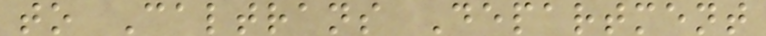to Caltrans Department
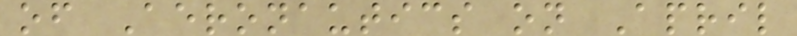of Aeronautics on April
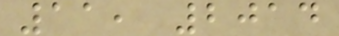11, 2014
